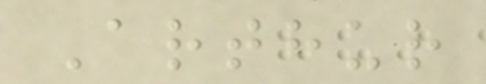Arthur
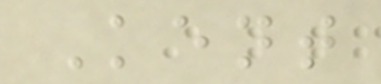Kent
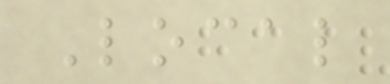Local
